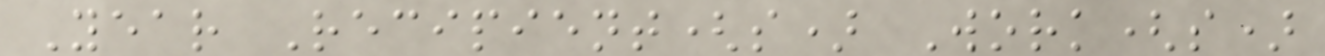Year Recipient(s) Work(s)
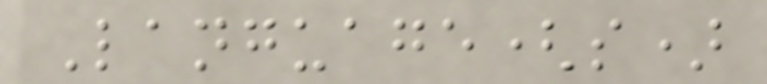Language(s)
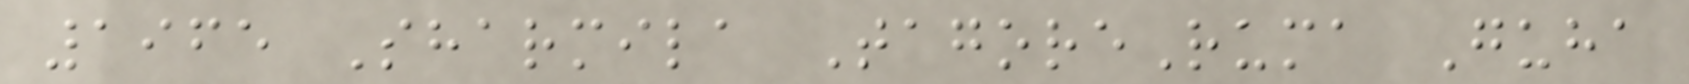1965 Sharmila TagoreRuma Guha
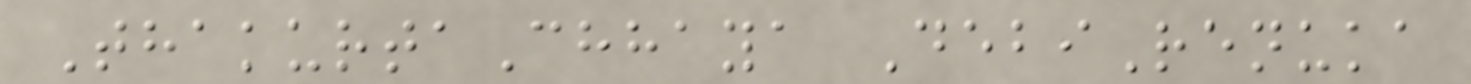ThakurtaChhaya DebiRenuka
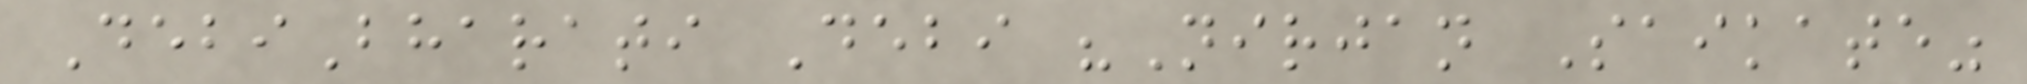DebiBharati Debi "Nirjan Saikate"
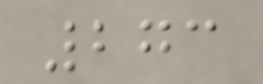273
